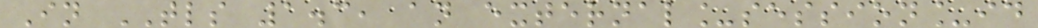In TLS 1.3, an external_session_id
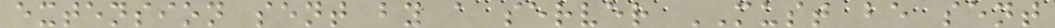extension sent by a server MUST be sent
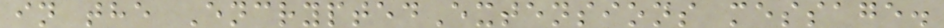in the EncryptedExtensions message.
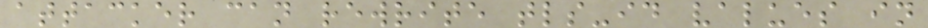attacker can rewrite tls-id values in
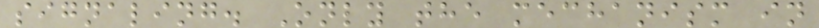signaling. Only the mechanism in
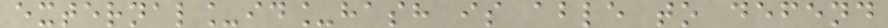external_id_hash is able to defend
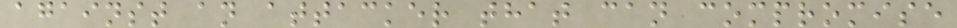against an attacker that can compromise
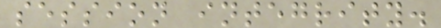session integrity.
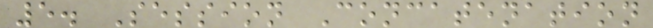5. Session Concatenation
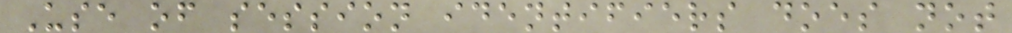Use of session identifiers does not
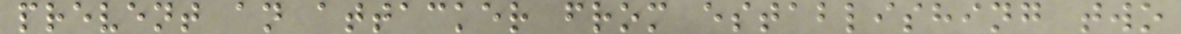prevent an attacker from establishing two
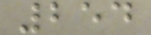254
